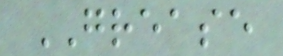GREASE
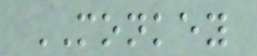MONKEY
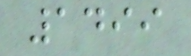1499
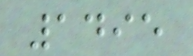1495
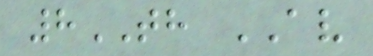8TH AV
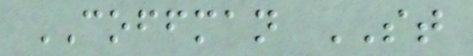COFFMAN ST
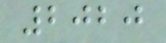2020
